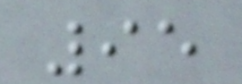95
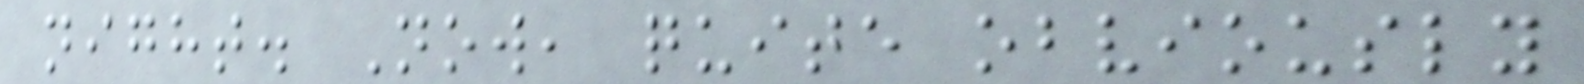night. Now, quite obviously
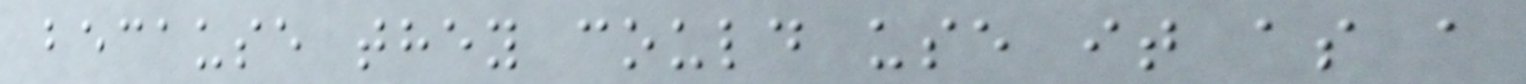because they could use it as a
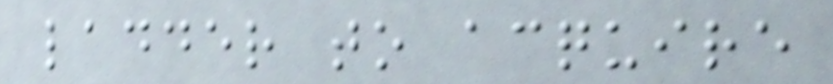ladder to acquire
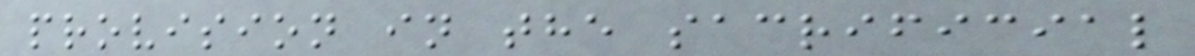provision in the sacrificial
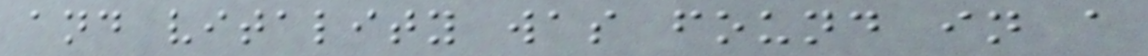and vitality was found in a
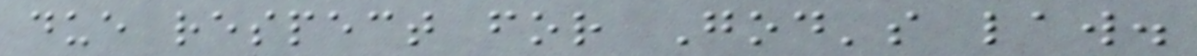due respect for God's law.
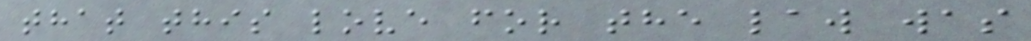that this love for the law was
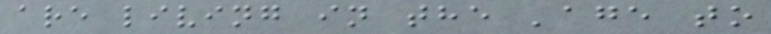are living in the 'age to
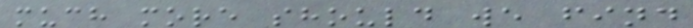much more should we find
